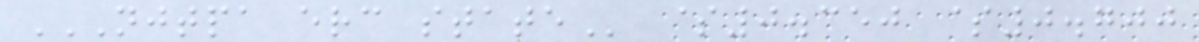NJTPA ERC STATE $0.350 $0.700
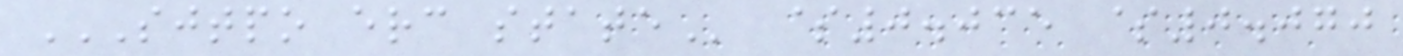SJTPO ERC STATE $0.035 $0.070
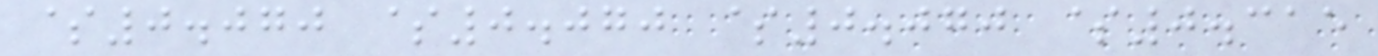$0.070 $0.070 $0.070 $0.315
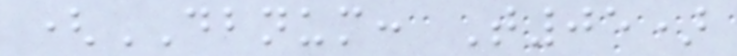(DBNUM: T05)
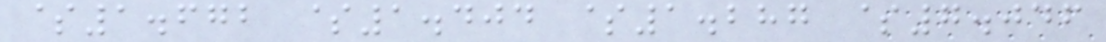$1.672 $1.404 $1.287 $7.046
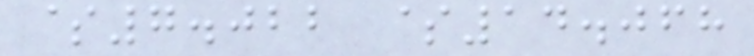$7.022 $14.068
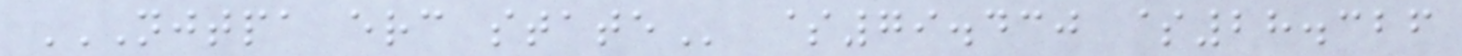NJTPA ERC STATE $79.430 $28.326
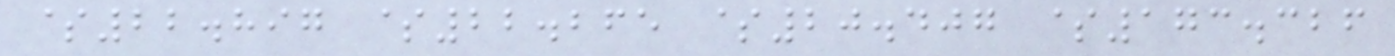$22.897 $22.265 $20.407 $173.326
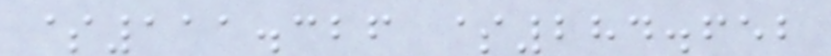$111.326 $284.652
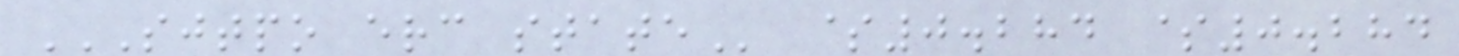SJTPO ERC STATE $0.284 $0.284
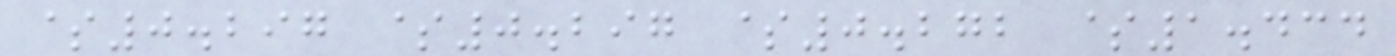$0.297 $0.297 $0.272 $1.434
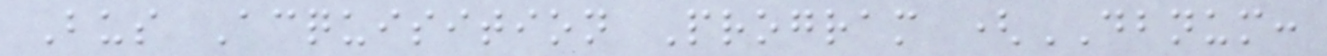Bus Acquisition Program (DBNUM:
